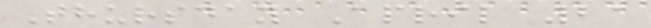Thursday April 21
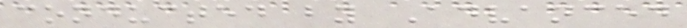conducted by Advanced
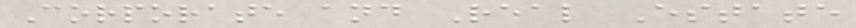Corporate and Real Estate
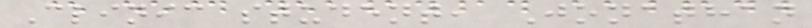Clinic student, Jonathan
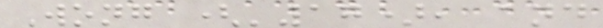Wong ('17), and
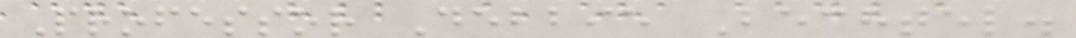Professor Debbie Bechtel.
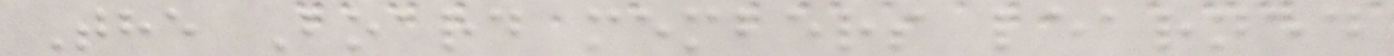The Board members learned
